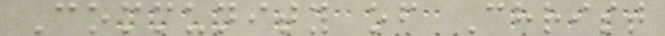Community of Christ
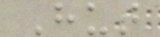Hut
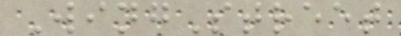WingStreet
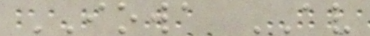IOWA AV
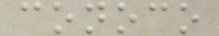conoco
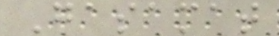Gasamat
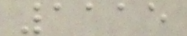1115
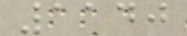1140
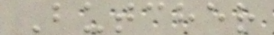Butcher
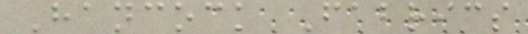Hancock Fabrics
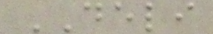DELI
